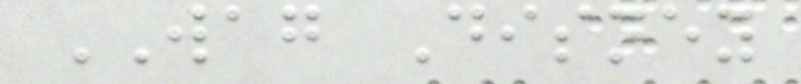WAG Disney
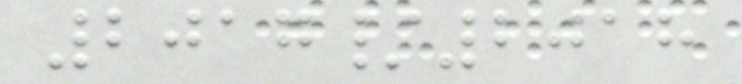2017/2018
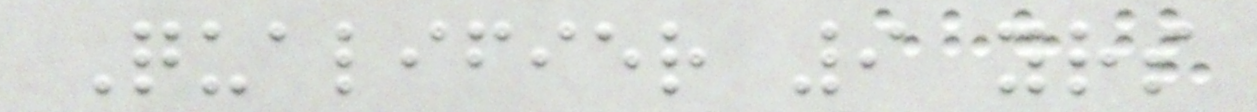Qualifier 9 yrs
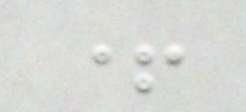+
